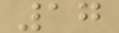17
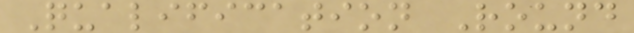Qualification Round
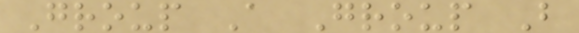Group A Group B
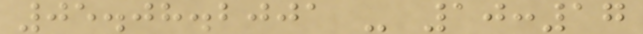05.08.2001 - 10:17
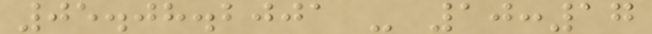05.08.2001 - 10:17
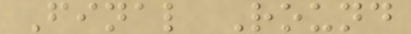Final Round
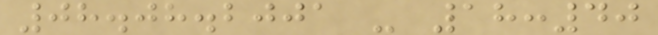08.08.2001 - 18:40
